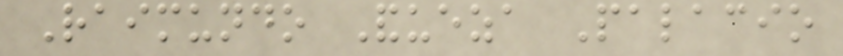Raimundo Andueza Palacio
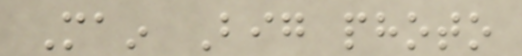Main Big photo
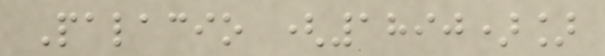Palacio (1890)]
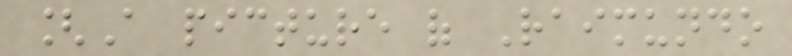[A picture of Raimundo
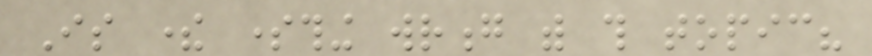Is there something wrong with this topic?
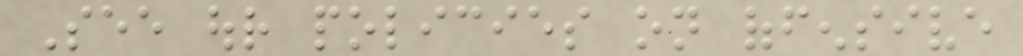See our policies on offensive
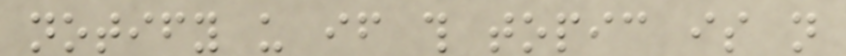notify us if this topic is not
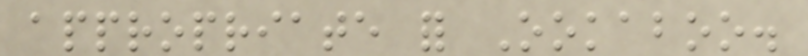appropriate for Ookaboo.
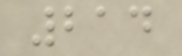214
